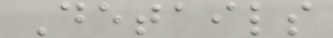Details
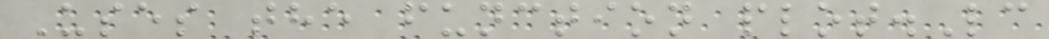Uses the function plot.Lc
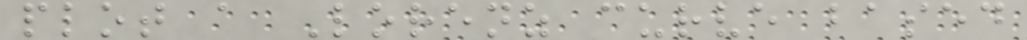plot a Lorenz curve based
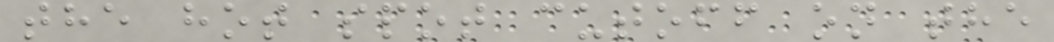the hot spot cutoff on the
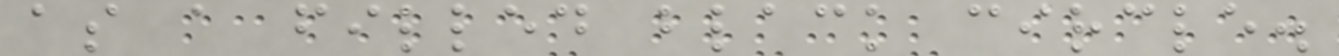as a filled black circle.
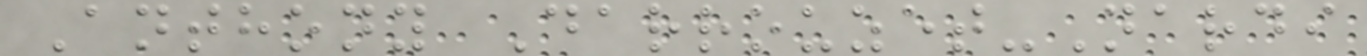Anthony Darrouzet-Nardi
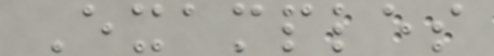Examples
